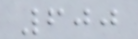600
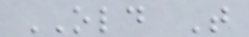OLD T
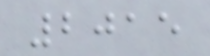2015
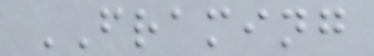FRAMING
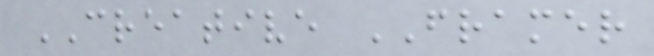CREATIVE FRAMER
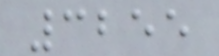3255
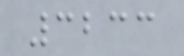3233
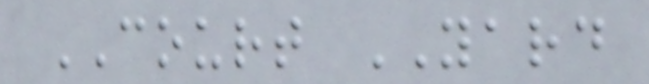COURT YARD
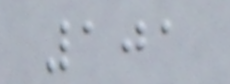101
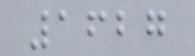1627
